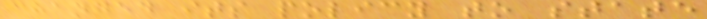changed its policy to state
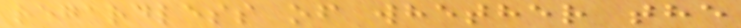regardless of whether the
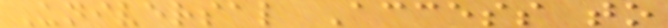Universal Access to
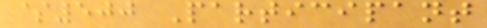$500 Participant
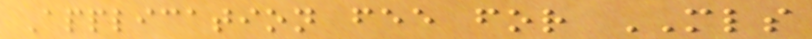Application fee for MLS
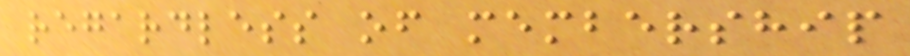regardless of membership
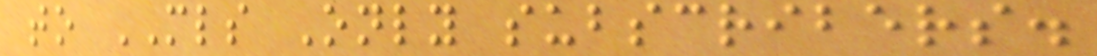to MLS Only subscribers.
